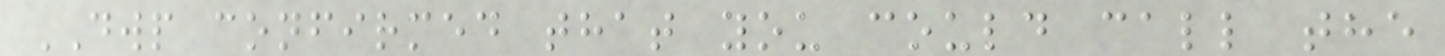DWP confirmed that you could call the
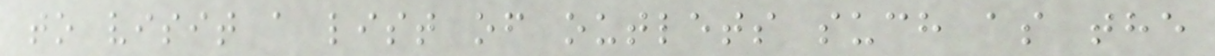to visit a list of outlets such as the
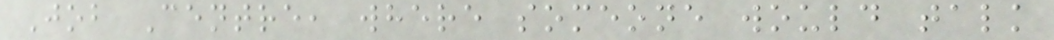Job Centre, where someone would talk
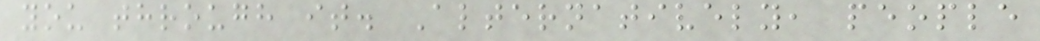you through it. Alternatively, people
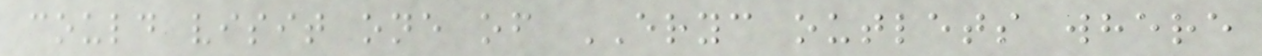could visit one of ERYC outlets where
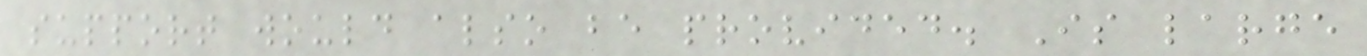support would also be provided. Is large
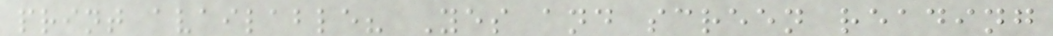print available? Yes and screen reading
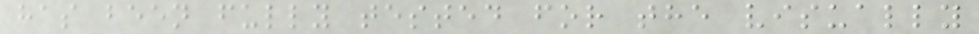has been fully tested for the visually
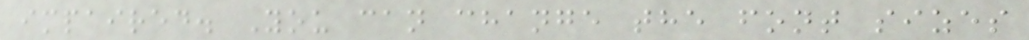impaired. You can change the font sizes
